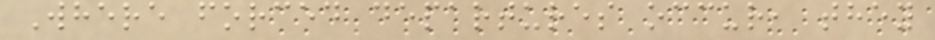Where forced departures occur, they
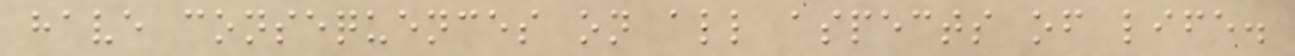have consequences on all aspects of life.
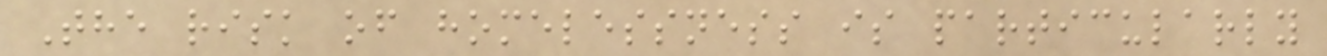The risk of homelessness is particularly
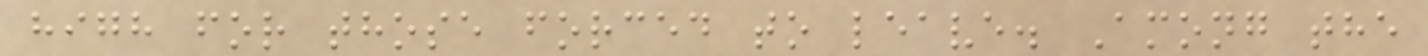high for those forced to leave. Among the
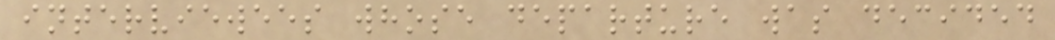interviewees whose departure was decided
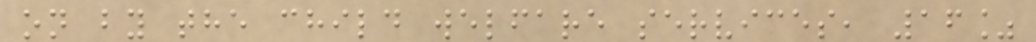on by the child welfare services, 16%
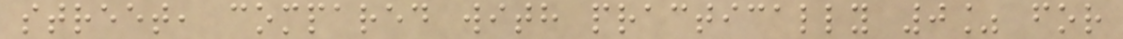street, compared with practically 0% for
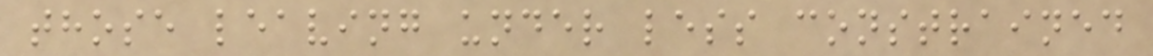those leaving under less constrained
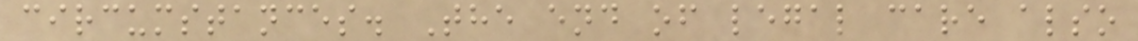circumstances. The end of legal care also
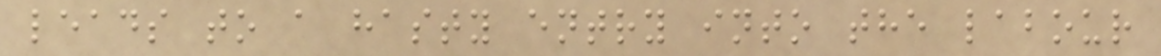leads to a hasty entry into the labour
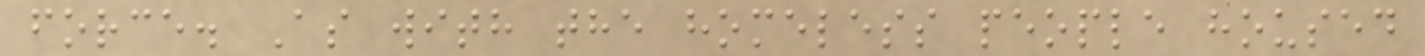force. As with the homeless people housed
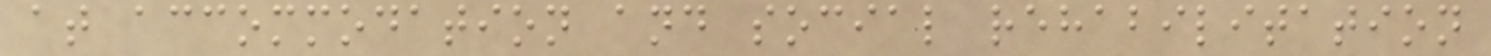at accommodation and social rehabilitation
